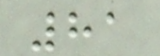81
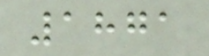1871
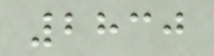2830
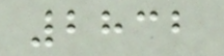2832
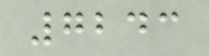7243
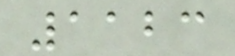1123
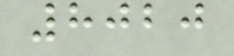8020
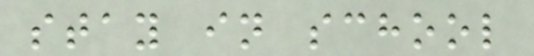stay in school
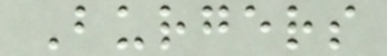Burgers
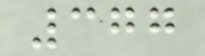377
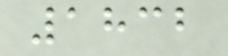1832
